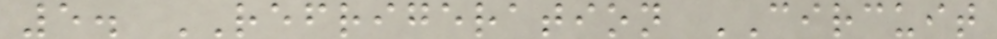5. REFRIGERATION CIRCUIT
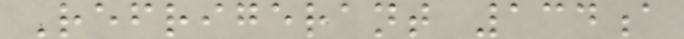Refrigerant 134a
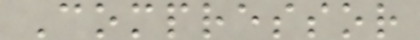Compressor
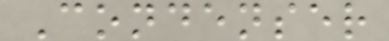Condenser
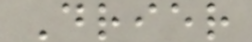Drier
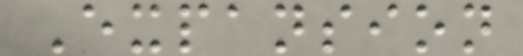Expansion
